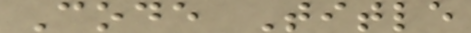Code Title
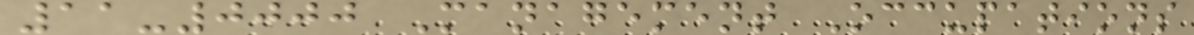11-0000 Management Occupations
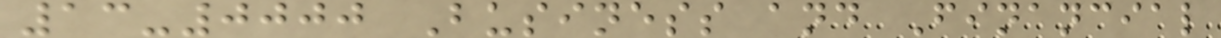13-0000 Business and Financial
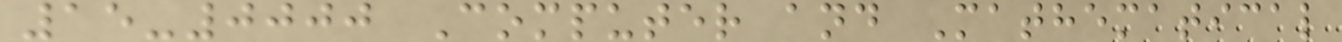15-0000 Computer and Mathematical
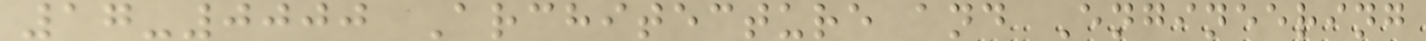17-0000 Architecture and Engineering
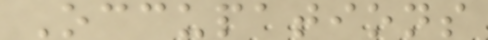Occupations
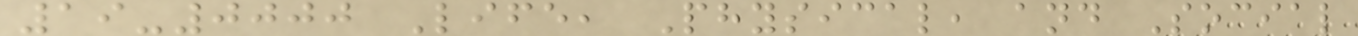19-0000 Life, Physical, and Social
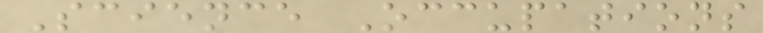Science Occupations
